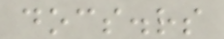docs.rs
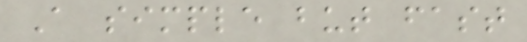A simple but fast
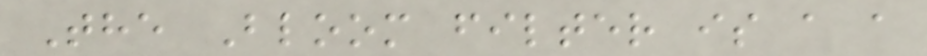The Bloom filter is a a
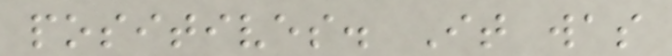positives. It was
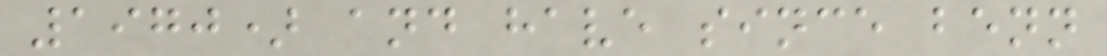1970) and have since benn
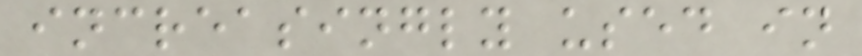increasingly used in
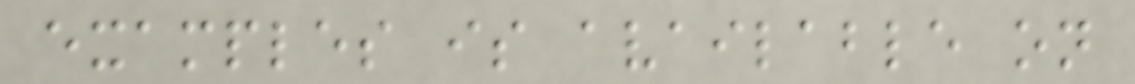examples is available on
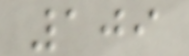109
